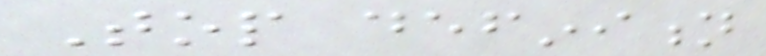Top definition
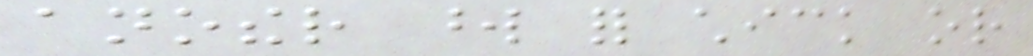another word for chick or
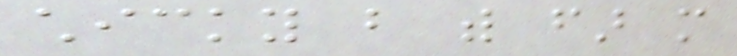chicky but with far more
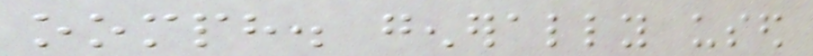oomph. generally used
